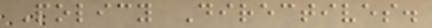Policy Directives.
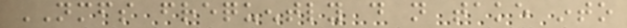NMFS frequently do not take into
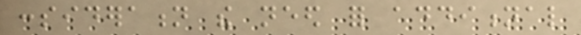consideration the need for additional
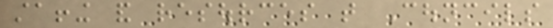staffing and resources that Councils
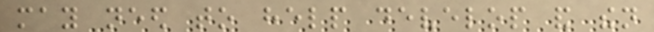may need to help develop and then
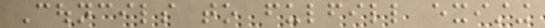Councils to fulfill existing
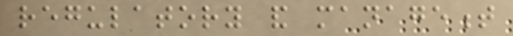regulatory and management
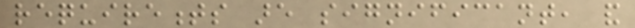requirements are significant, and
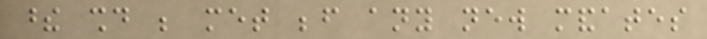these should be met before any new mandates
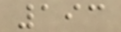193
